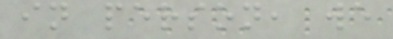in person, we
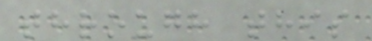through this
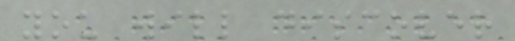you will discover
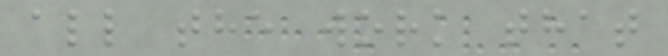all the work that
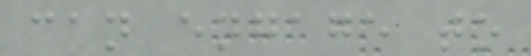can engage to
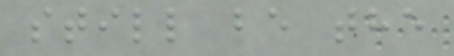still be the
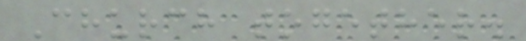Church together.
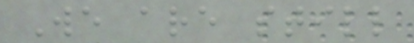We are still
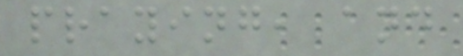praying, and
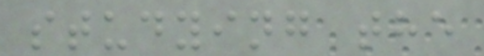studying the
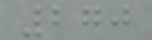270
